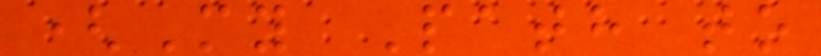(My Path to
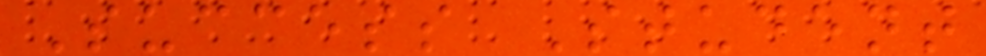Success Student
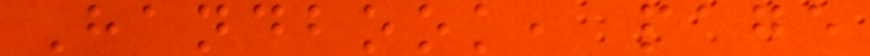Handbook, page
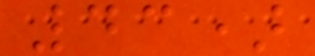43)
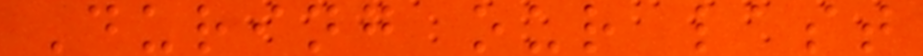During our last
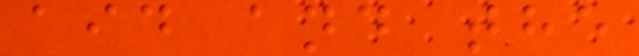aid and the
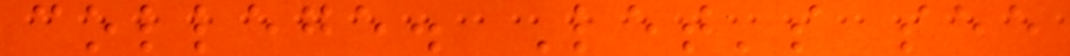college. Let's see
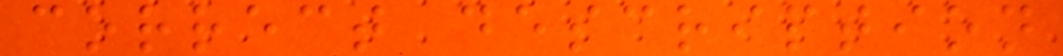correct description
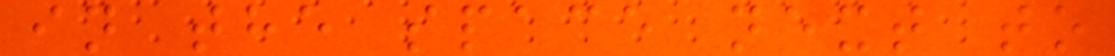in the space next to
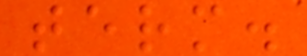term.
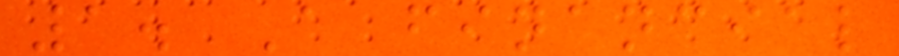1. A financial
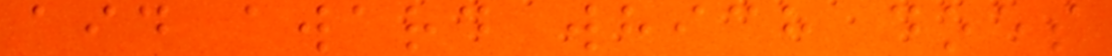aid award which does
